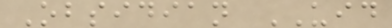Obsidian UID
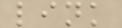link
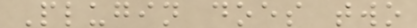Plugin does two
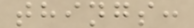things:
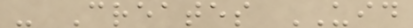- Creates UID
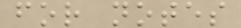for notes
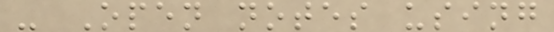- Open notes using
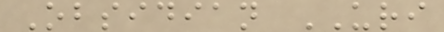Obsidian URI
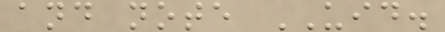and note UID.
